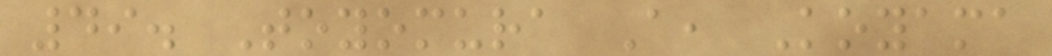49. Toyomura A, Koyama
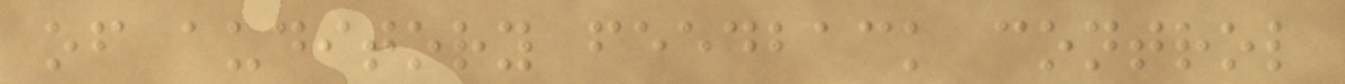of auditory feedback control
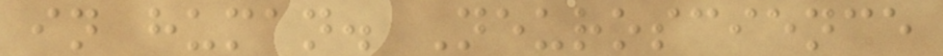in human. Neuroscience
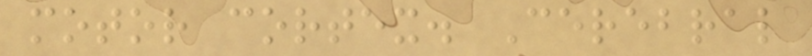motor cortex. Cerebral
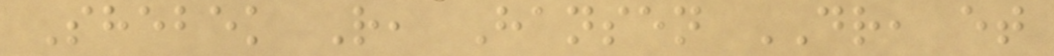Shebek R, Hansen DR, et
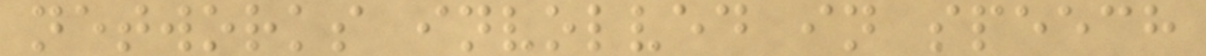networks involved in speech
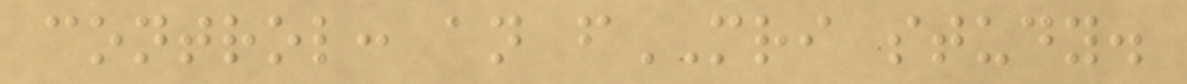control: an fMRI study.
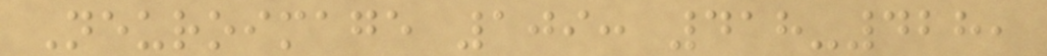Neuroimage 109: 418-428,
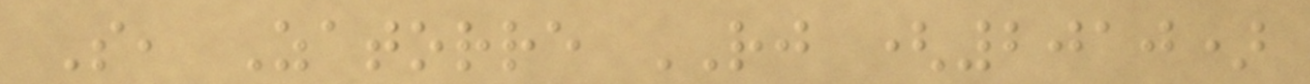S, Zatorre RJ (2010)
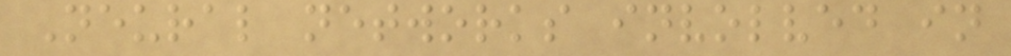Neural networks involved in
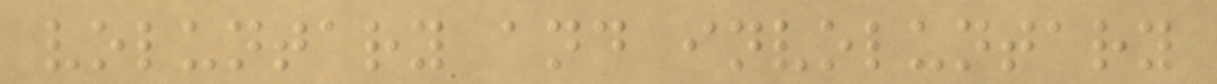voluntary and involuntary
